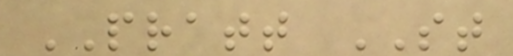PRATT ST
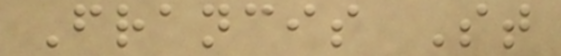Francis St
